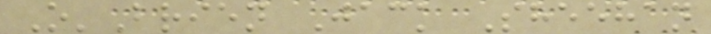O'Brien Jack Sheehan
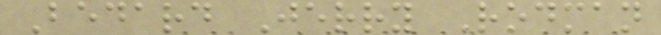Bedard Jerry Rodman
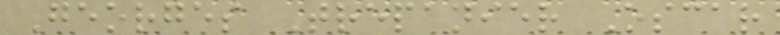Georges Trepanier Oscar
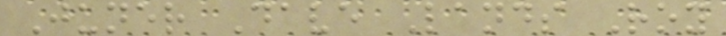Juner Dave Lands Roy
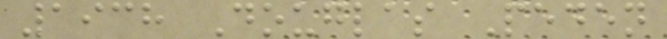1938 Douglas Peden
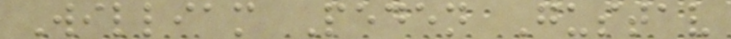William Peden Gustav
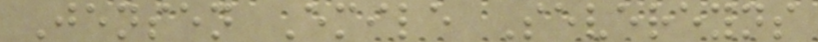Jensen Emile Severeyns
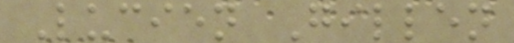Lucien Gillen
